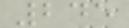245
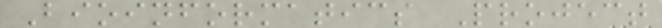Bioinformatics Project
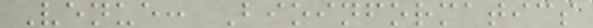Venue: Bioinformatics
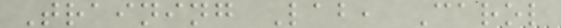Training Lab, Carol
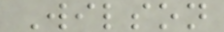Wilson
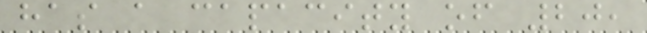has a capacity of 20,
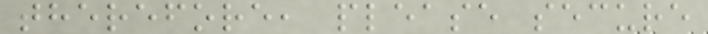therefore, please secure
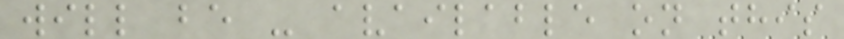will be - available on this
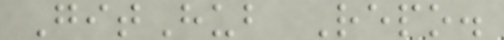GitHub Repo.
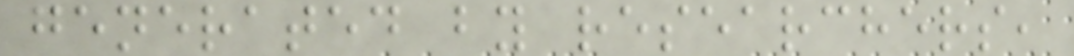generated by researchers,
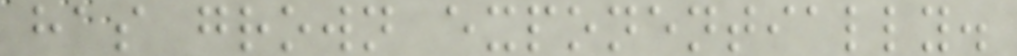has grown exponentially.
